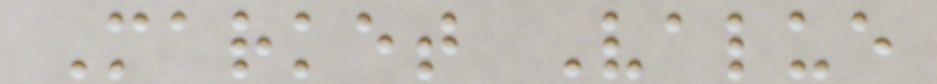Market Value
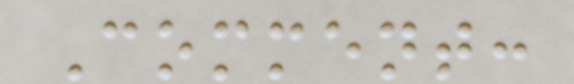Comment:
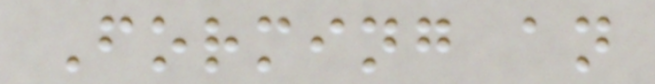Forming an
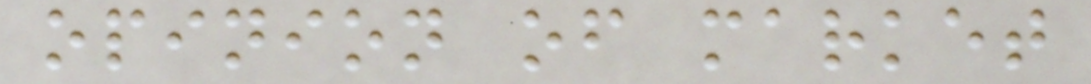opinion of market
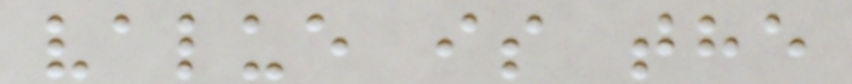value is the
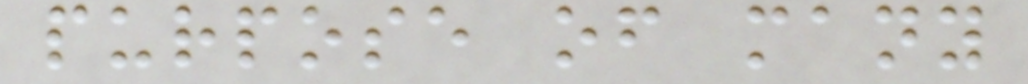purpose of many
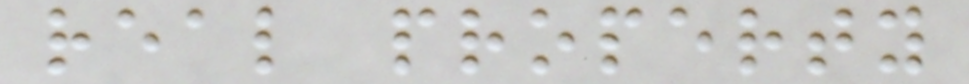real property
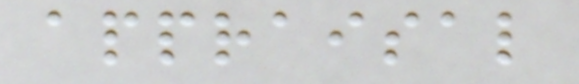appraisal
